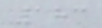183
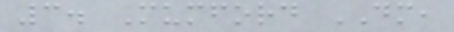3. Mumford DM,
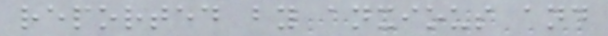reported by anxious and
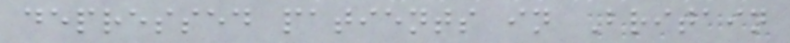depressed patients in Britain
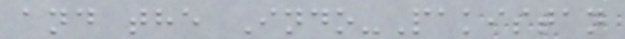and the Indo-Pakistan
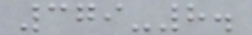379-8.
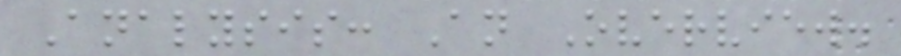Analysis: An Overview.
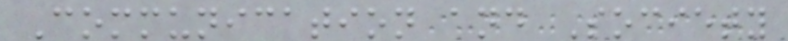Communication and Society
